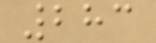283
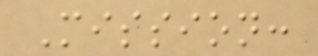Mission:
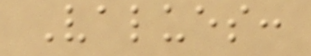Values:
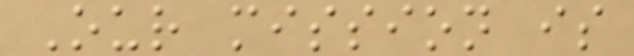Our mission is
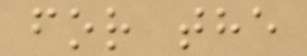for the
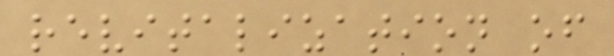revitalization of
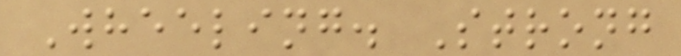Wheeling. Strong
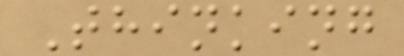Thinking
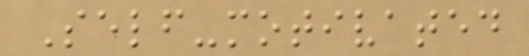Self-motivated
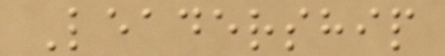Leadership
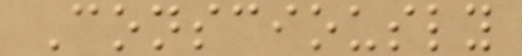Consciously
